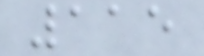115
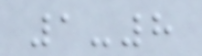1-8
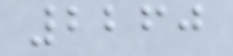2260
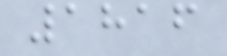1816
